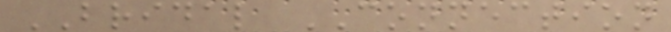BRIDAL CONNECTION
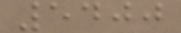5400
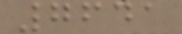7641
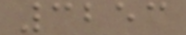3253
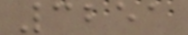3251
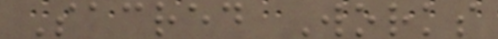Sacred Works
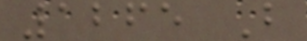1265 B
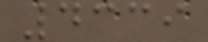4339
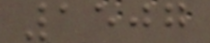1507
